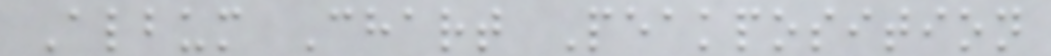Album Chart Peakposition
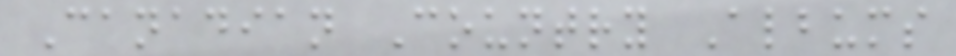Canadian Country Albums
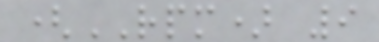(RPM) 9
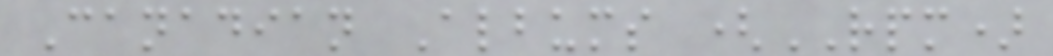Canadian Albums (RPM)
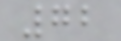72
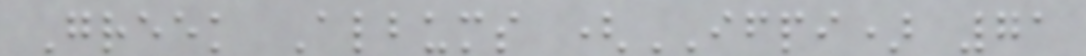Greek Albums (IFPI) 71
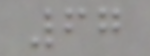67
